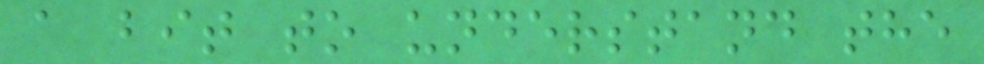a bit to understand the
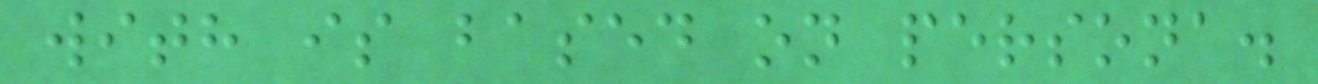with is based on persona.
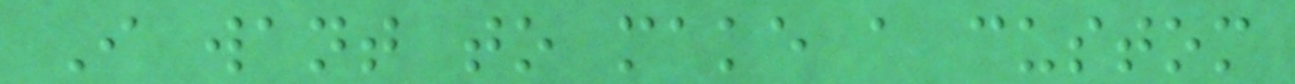I want to make a custom
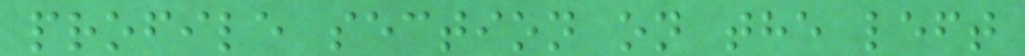profile section on the left
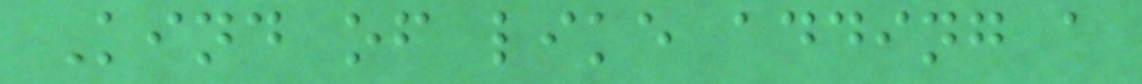Kind of like adding a
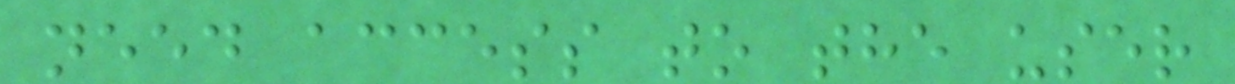need access to the user
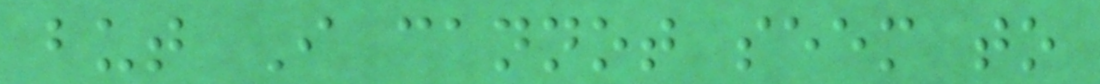but I cannot seem to
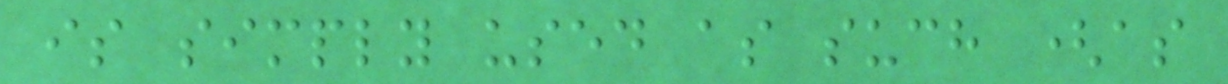is simply used as such (as
